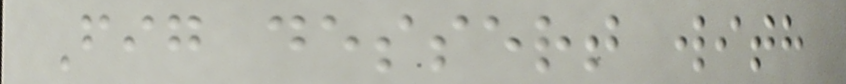Fig dessert with
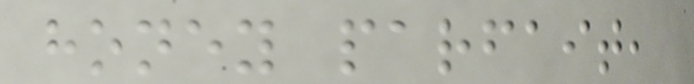honey parfait,
